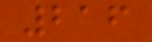216
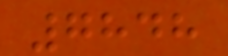7848
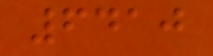6410
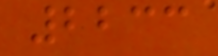2233
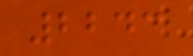2243
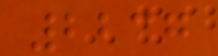2237
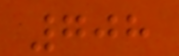708
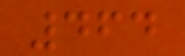464
